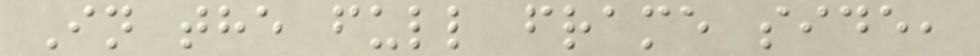In the full frame side,
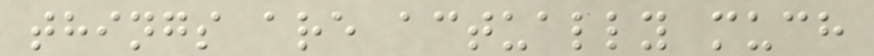things are actually much
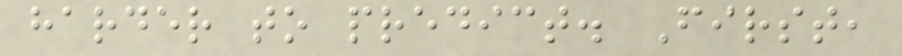harder to predict. First,
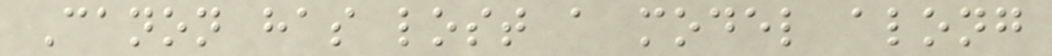Canon has lost a model along
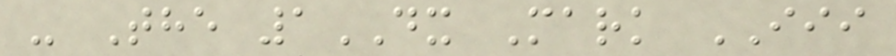- The 1DX Mark III
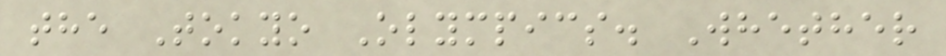the Tokyo Olympics. Whether
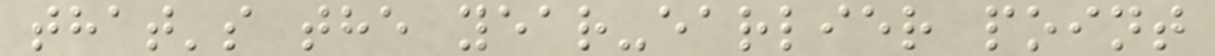that's the year-earlier point
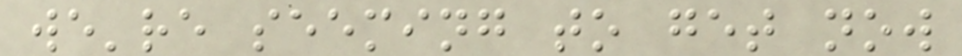we're seeming to get now
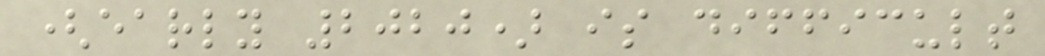(early 2020) is difficult
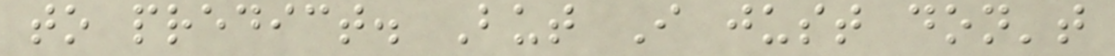to predict. But I just don't
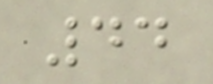44
